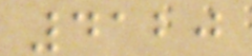4120
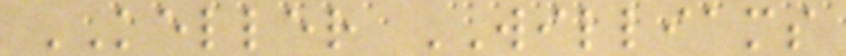KELLER WILLIAMS
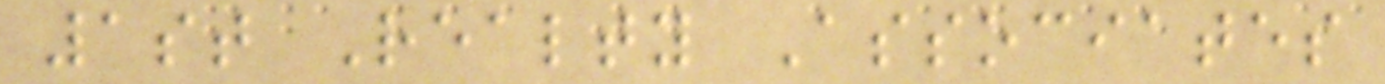1st Realty Associates
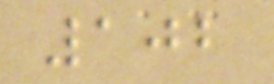102
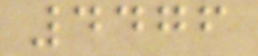4476
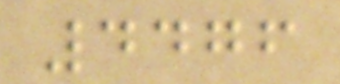4476
